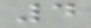4
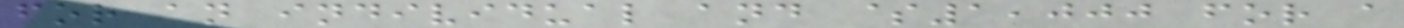for an individual and $1,000 for a
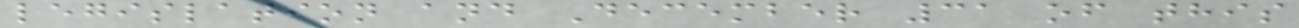legislation and December 31 of this
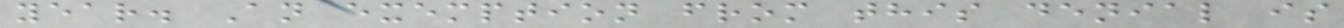year. An exemption from this denial is
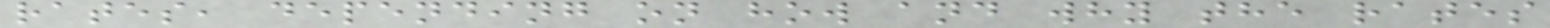rates, depending on how and why the rates
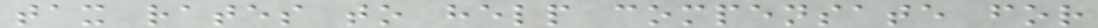tax rates to help compensate for
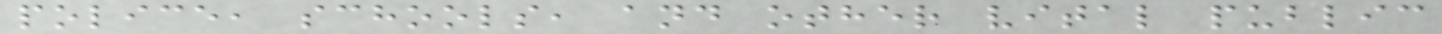police, schools, and other vital public
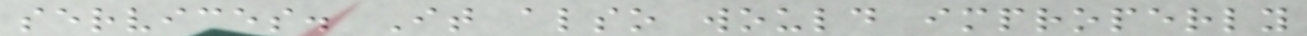services. It also would improperly
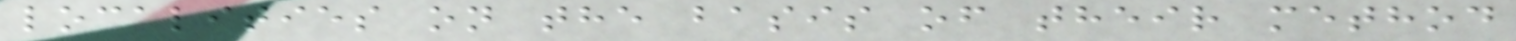localities on the basis of their method
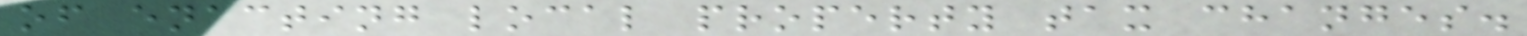of enacting local property tax changes.
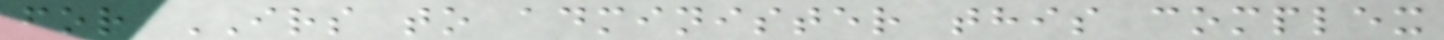for IRS to administer this complex
